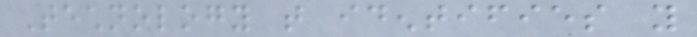Technology that identifies you
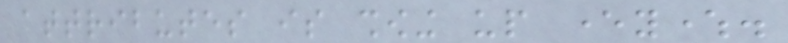attributes is showing up everywhere.
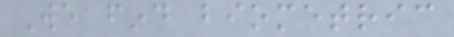We find biometric
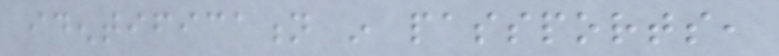identification in passports,
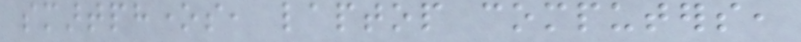smartphones, laptop computers,
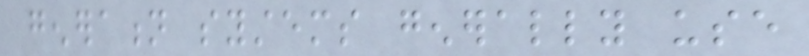generation systems generally use
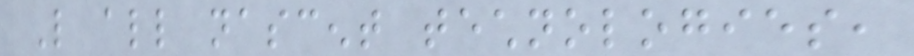Like all nascent technologies,
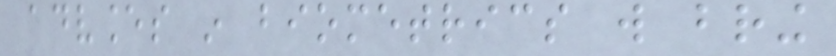advances in biometrics will bring
